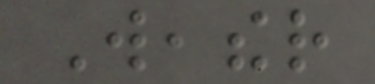Weather
